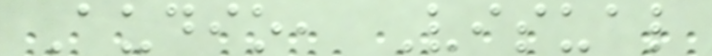Audio, Visual
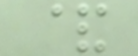&
